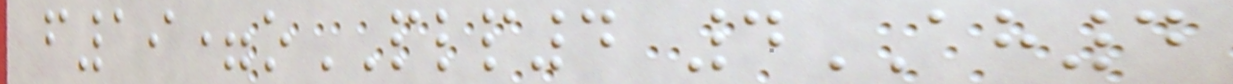f19=oPLP4 4AH4
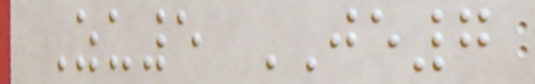Zu5 JE7
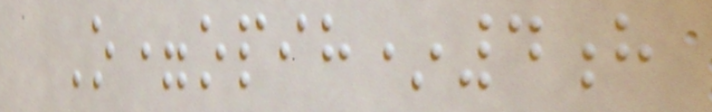O=opih*4h
